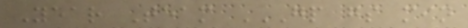Year Team GP GS MIN
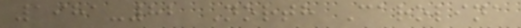1981-82 North Carolina
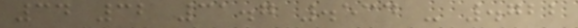34 32 31.7 .534 - .722
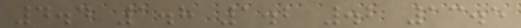4.4 1.8 1.2 .2 13.5
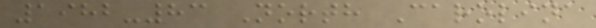1982-83 North Carolina
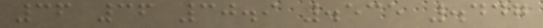36 36 30.9 .535 .447
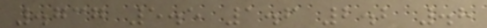.737 5.5 1.6 2.2 .8
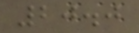20.0
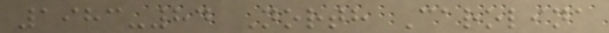1983-84 North Carolina
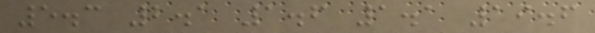5.3 2.1 1.6 1.1 19.6
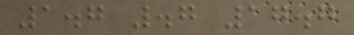1.7 .7 17.7
